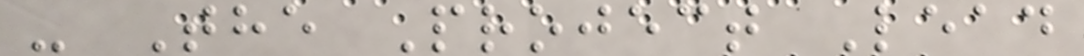- The Project Lead
